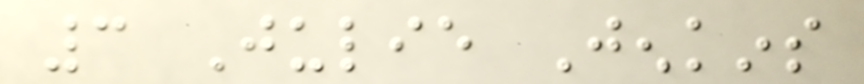3 Julie Jenkins
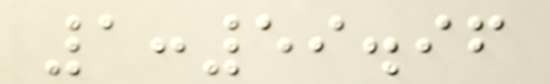1:59.96
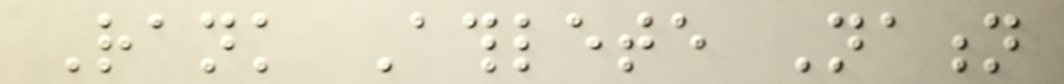Rank Athlete Nation
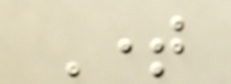Time
